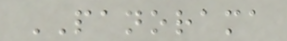PANORAMA
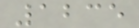1235
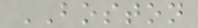BOSTON
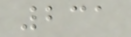231
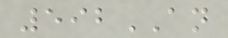592AN
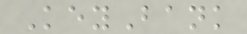KeyBank
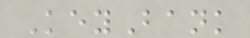KeyBank
